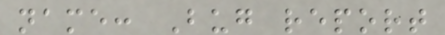name: Bug report
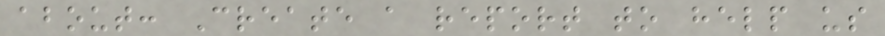about: Create a report to help us
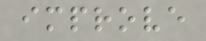improve
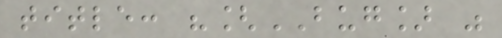title: "[BUG] "
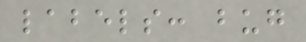labels: bug
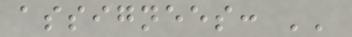assignees: ''
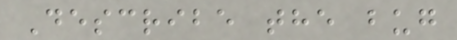Describe the bug
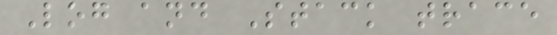Log and Stack trace
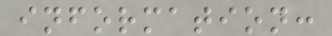information:
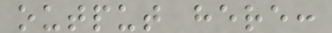output here:
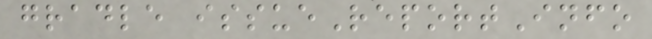gradle issueReportInfo
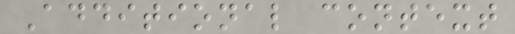Additional context
